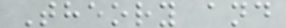Theory and
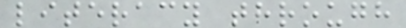literacy through
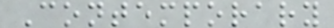Contemporary
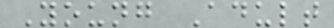Young Adult
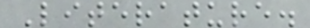Literature.
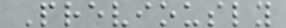Previously
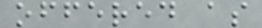offered as
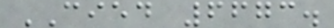CIED 6673.
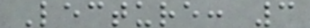Lecture: 3
